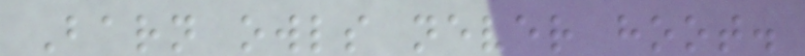Barn owls never hoot.
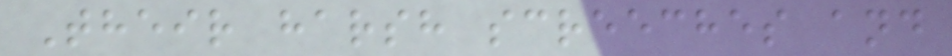Their harsh screeches and
